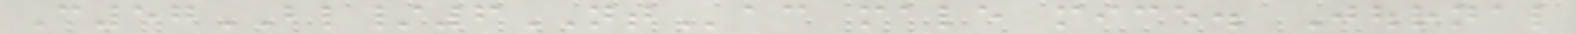C57BL/6NTac male mice. Journal
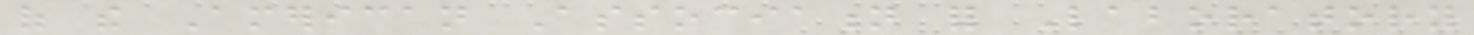of the American Association for Laboratory
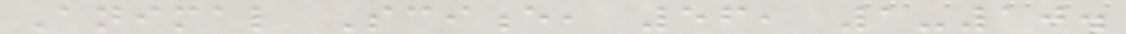Animal Science, 56, 1-10.
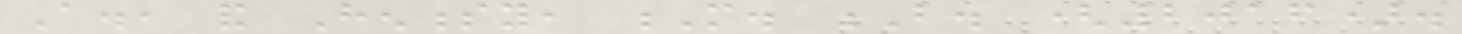A., and Hennessy, M. B. (2016).
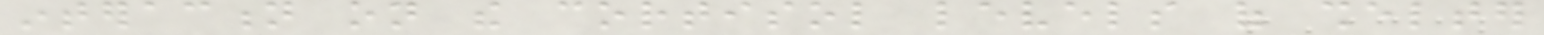interaction on the cortisol levels of shelter
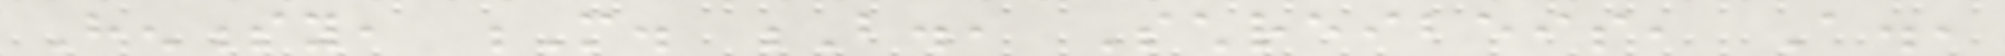Hennessy, M. B., Schreibeis, A.,
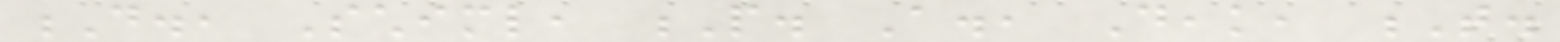D., Schiml, P. A., Deak, T.
